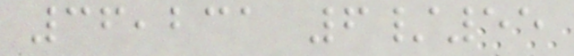36,231 6/55
